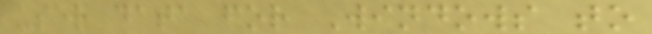user data for Windows to
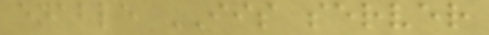enable IIS server
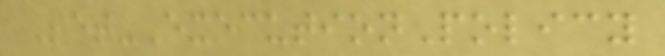Set-ExecutionPolicy
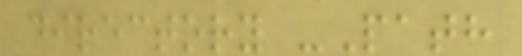directory -Path
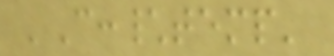'C:\temp'
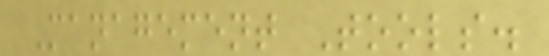Management Tools.
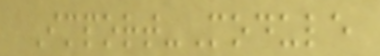Import-Module
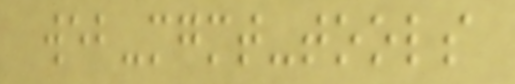web-mgmt-tools
